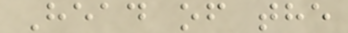Head of the
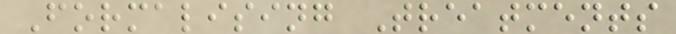Formalising Treatments
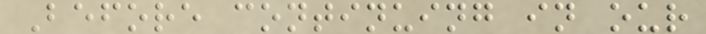Before continuing in our
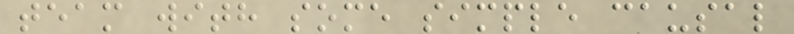team with some simple causal
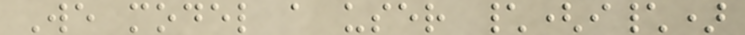We model a user \(i\)
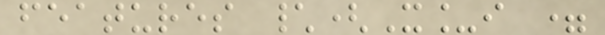features \(X_i =
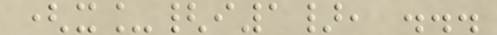(x_{i1}, ...
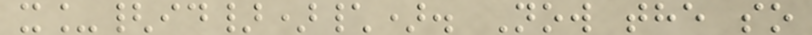x_{id})\). Now the so
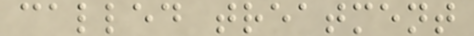called treatment
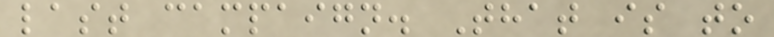last campaign. That is to
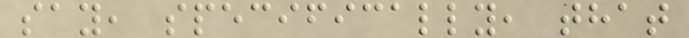say, specifically, that
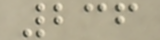236
